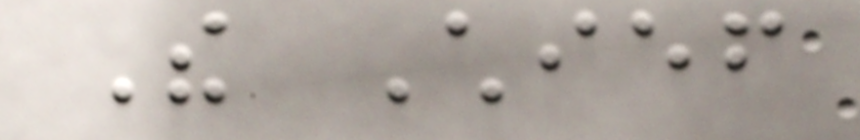The Chief
